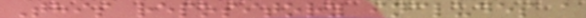This repository includes a
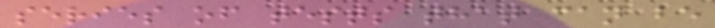series of tests that can be
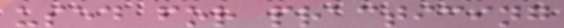used for practicing
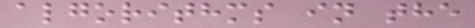algorithms in the
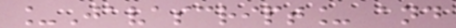_Javascript_ and
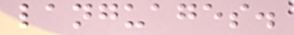languages.
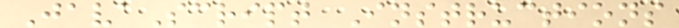JavaScript Instructions
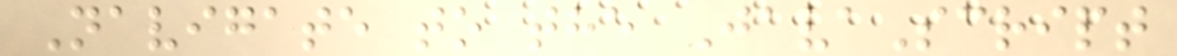Navigate to the JavaScript
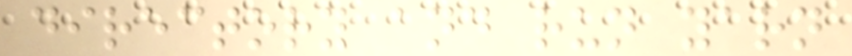directory and run yarn
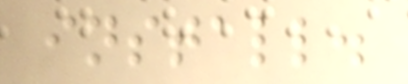install.
